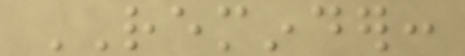REMINDER:
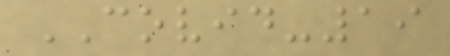COVID-19
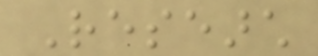Research
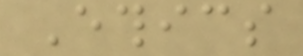Ethics
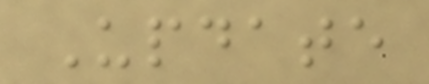Update
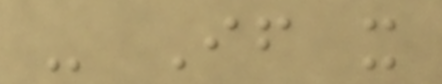- If it
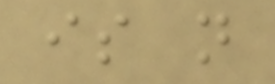is not
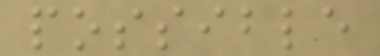possible
